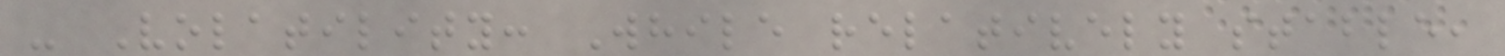- Volatility: While relatively stable,
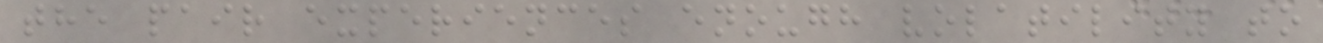the pair experiences enough volatility to
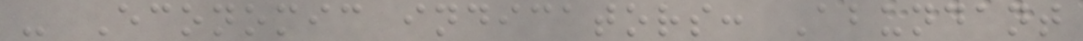- Economic indicators: Abundant
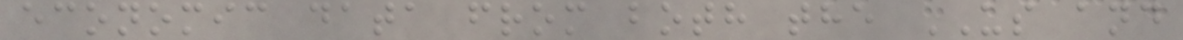economic data from both the US and
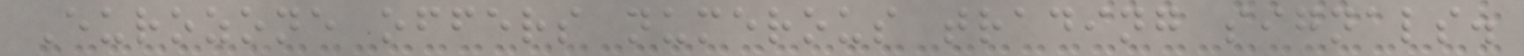Eurozone offers numerous trading signals.
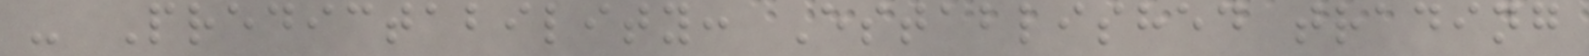- Predictability: Established trading
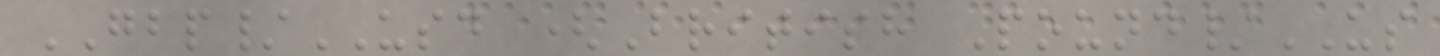GBP/USD (British Pound/US
